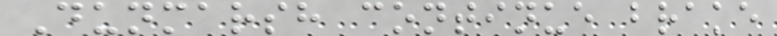Dunmarsh continue brake
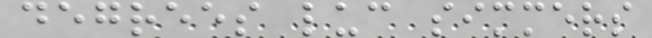degrees luc simmers
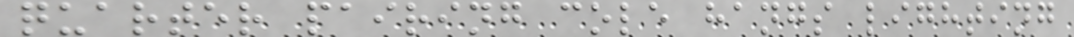quarter pairing cole hangs lighting
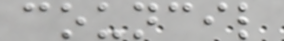council
